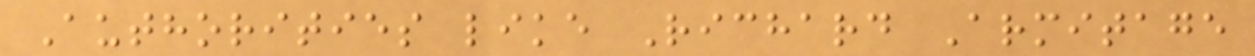Authorities like Richard Armitage
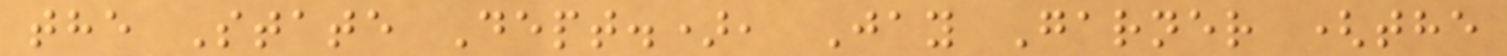the State Dept.), Jay Garner (the
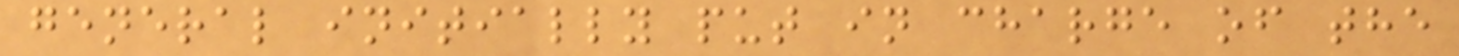general initially put in charge of the
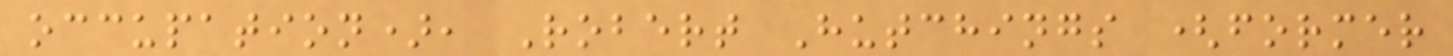occupation), Robert Hutchings (former
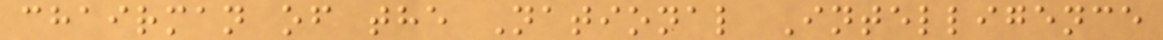chairman of the National Intelligence
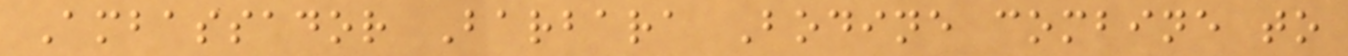Ambassador Barbara Bodine combine to
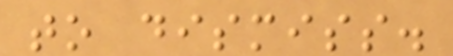to dismiss.
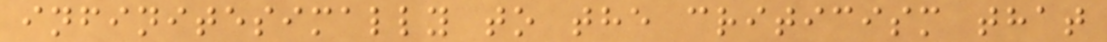infinitesimally to the criticism that
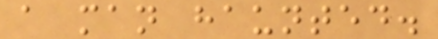a man haunted.
